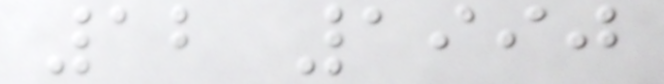12 1990
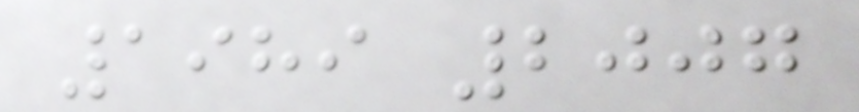1989 2007
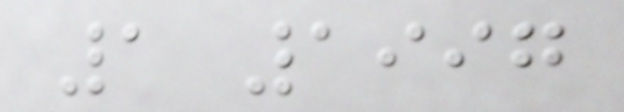1 1997
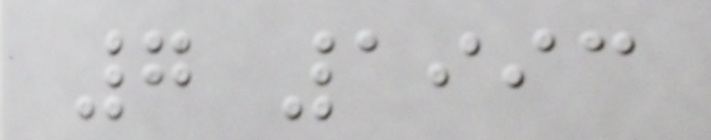7 1993
